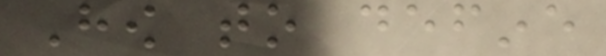How to define
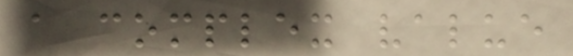a complex value
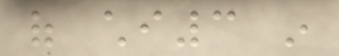of chi3 in
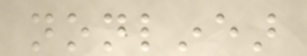nonlinear
